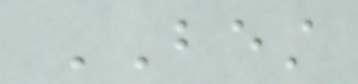BEST
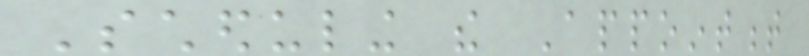Scheduling the Appointment
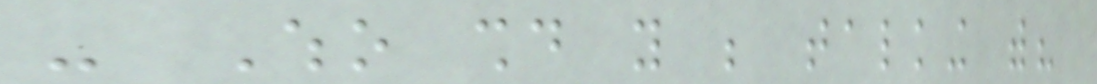- Who should you be talking with?
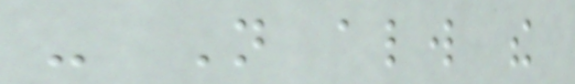- Not always the
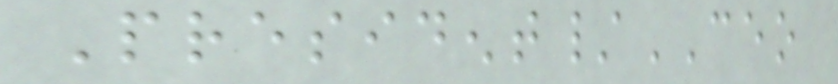President/CEO
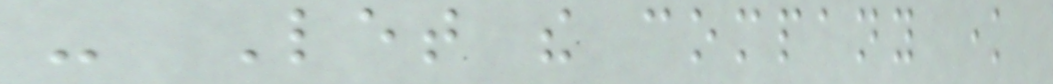- Let the company know
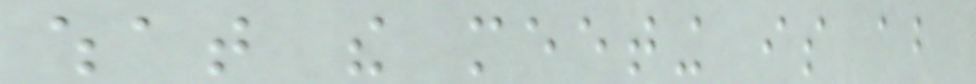what the meeting is about
